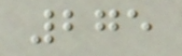275
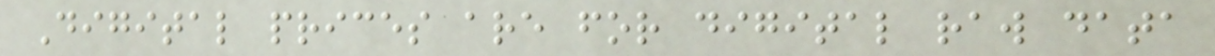Digital prices are for digital raw data
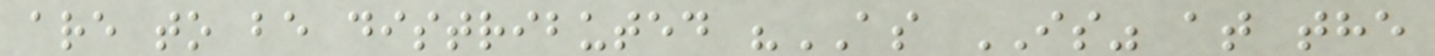are to be distributed "AS IS" at the
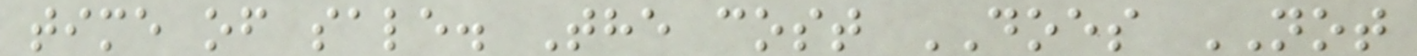time of sale. The cost DOES NOT
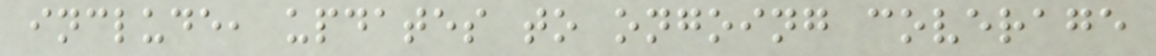include, updates to ongoing coverage
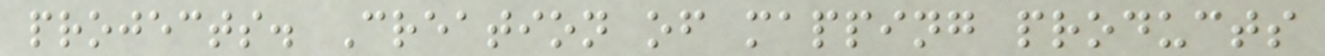projects. Creation of mapping products
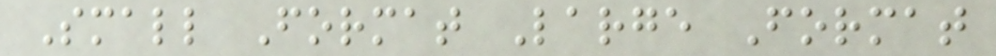Small Format Large Format
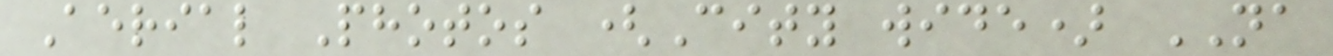Aerial Photos (City wide) NA
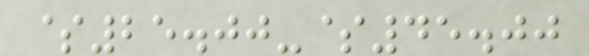$25.00-$45.00
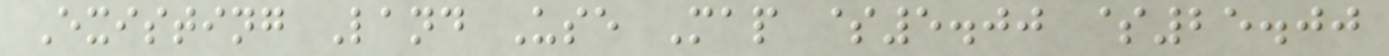Existing Land Use Map $5.00 $25.00
